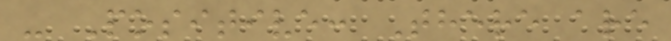- Positive: There are
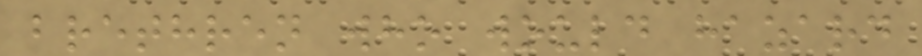brethren who would hazard
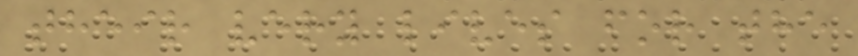their very lives for the
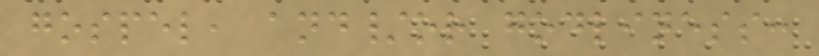gospel, and/or godliness:
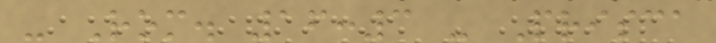- Rom. 16:3 - Prisca
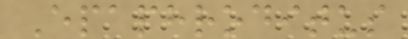Epaphroditus
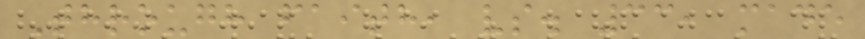Through faith, vs. 33, made
